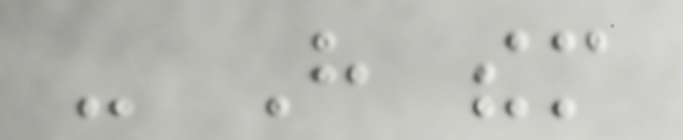- Have them
